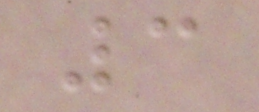3
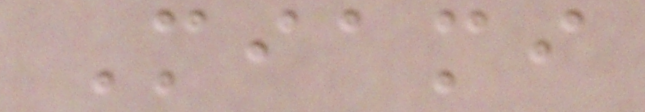Miami
